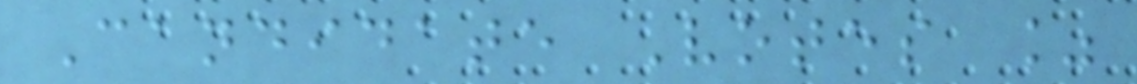Candidate Votes %
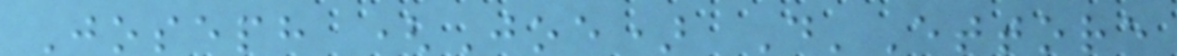Joseph (Joe) D'Ettore
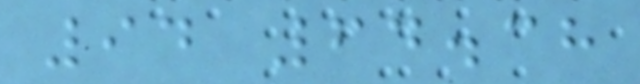94 64.38
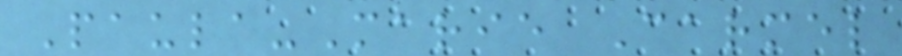Paula-Marie Carmel
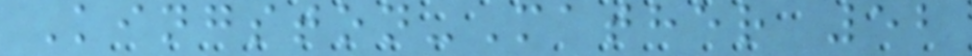Kingston-Mather 52
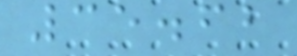35.62
